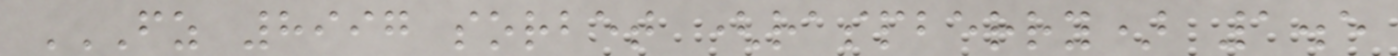FZ 8997 SORBET (RASPBERRY) 1.5
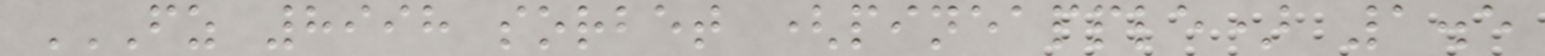FZ 8998 SORBET (PINEAPPLE) 1.5
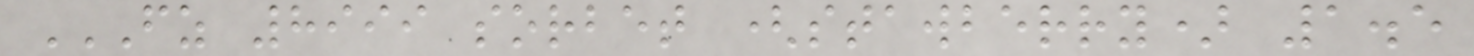FZ 8999 SORBET (STAWBERRY) 1.5
